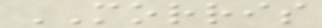MORRIS
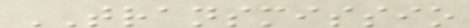TRANSMISSIO
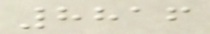8816
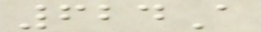624A
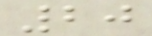20
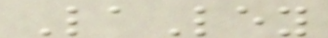LaLey
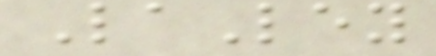LaLey
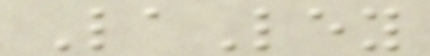LaLey
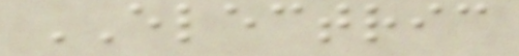ELECTRIC
